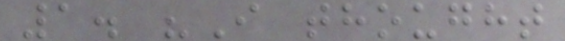1. "I thought
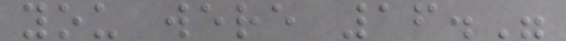you were 16."
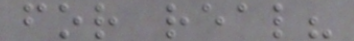for real?
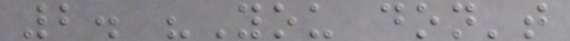2. "You don't
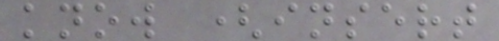know (insert
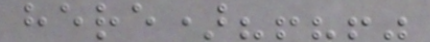here)?!?!"
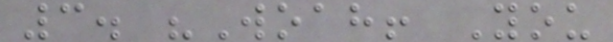3. "Woah! You
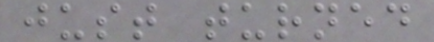just turned
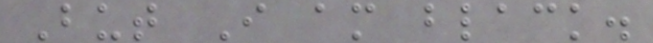But I am black.
